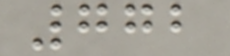772
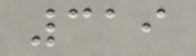319
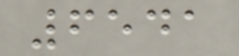6541
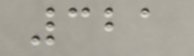321
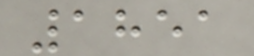1851
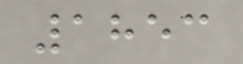1853
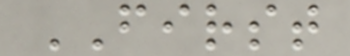FIRST
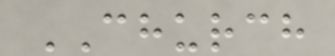CHURCH
